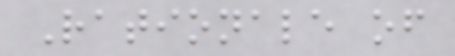Rationale of
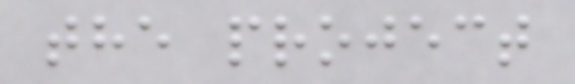the project
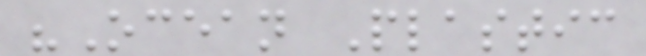"Ocean Plastic
